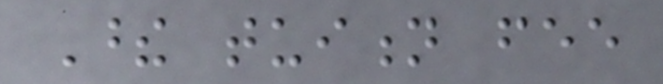These tuition fee
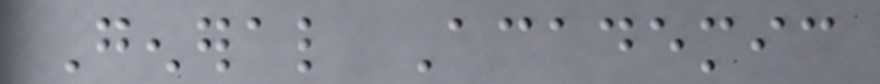General Academic
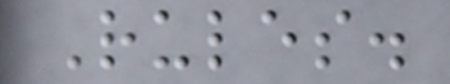Rules.
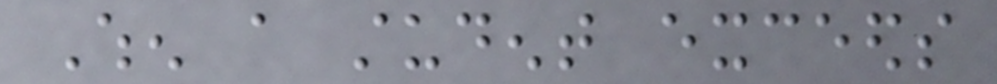When a student exceeds
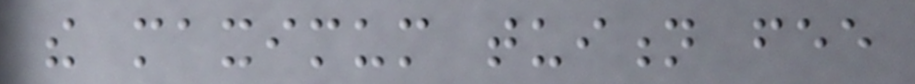the maximum tuition fee
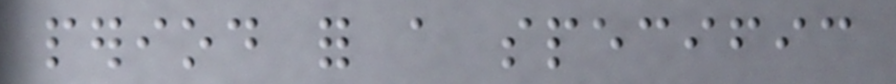period for a specific
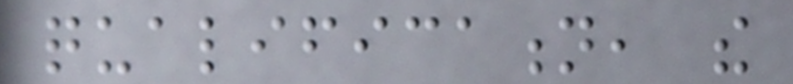qualification, the
